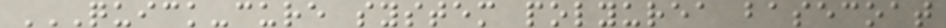QUICK-CURE SYSTEM POLYUREA BASECOAT
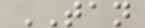TAN
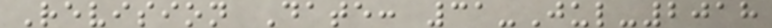Revision Date: 31-Jul-2018
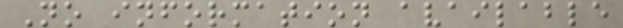No information available
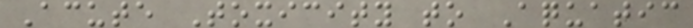Acute Toxicity to Aquatic
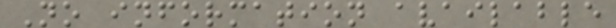No information available
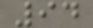94
